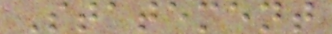Statement
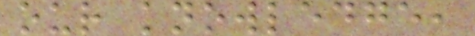our knowledge,
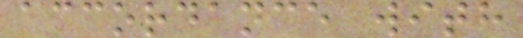accordance with
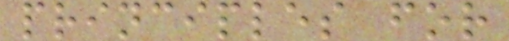principles for
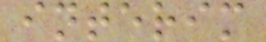interim
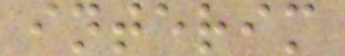interim
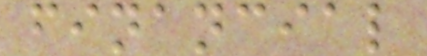financial
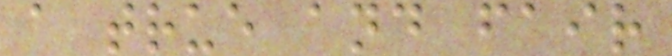a true and fair
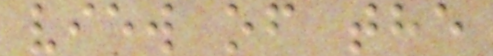view of the
